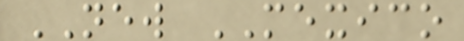NEW MEXICO
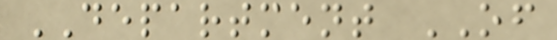DEPARTMENT OF
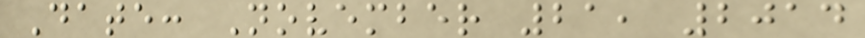Date: November 21, 2014
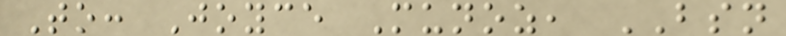To: Joyce Munoz, BSN
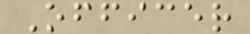Officer
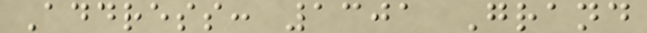Address: 1301 Grand
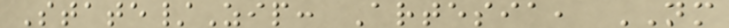State/Zip: Artesia, NM
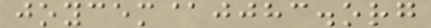joycem@jjhc.org
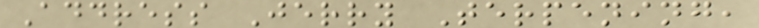Address Jerry Terpening,
